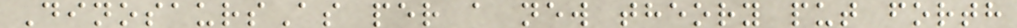DinosaursAs per a new theory put forth
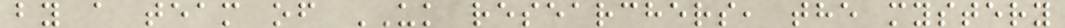by a team of UK researchers, the mystery
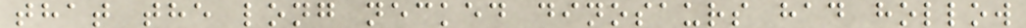that the long necked dinosaurs had hollow
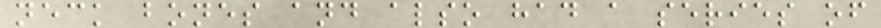neck bones and also had a series of
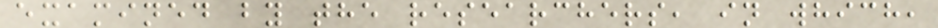examined by the researchers, in which,
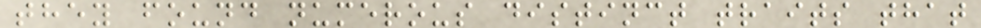they found numerous distinct traits that
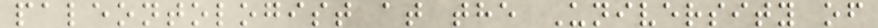paleontologist at the University of
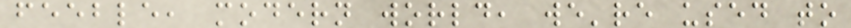feeble, modern world, we're used to
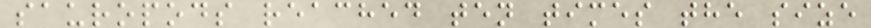sauropods reached ten times the size
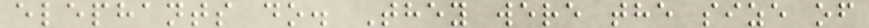elephants do. They were the size of
